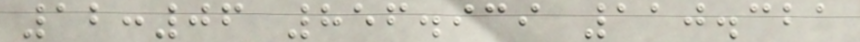12:06 856.939 110.321
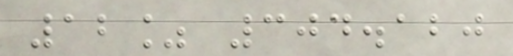12% 304.120
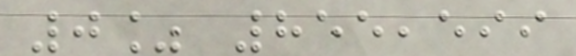0% 855,599
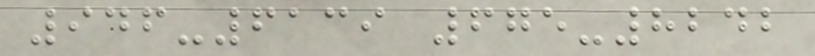946-6139 675-8242
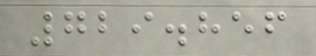729.856
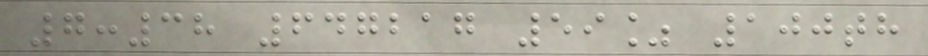7:38 647217 59% 100th
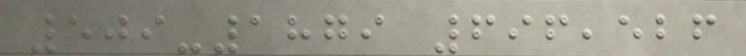509-1879 696,526
